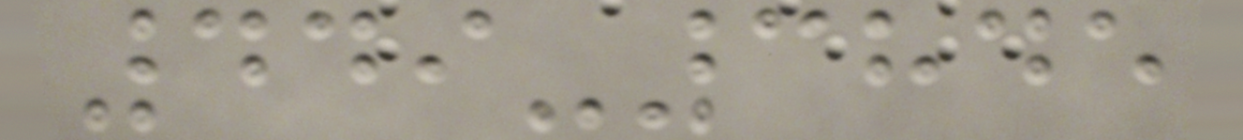449-3845
